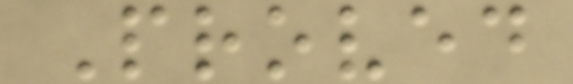Proved
